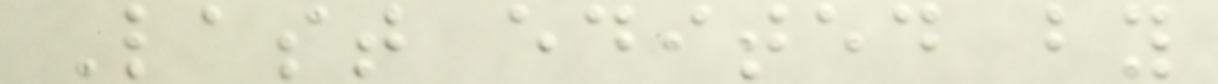Last edited by
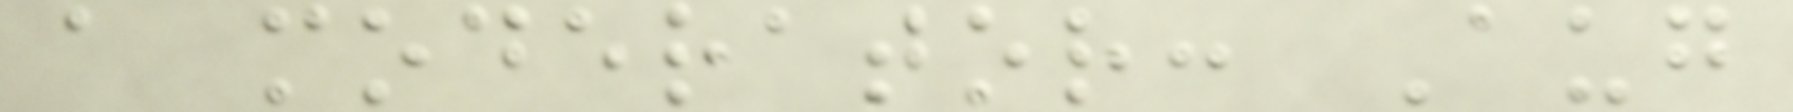a moderator: Aug
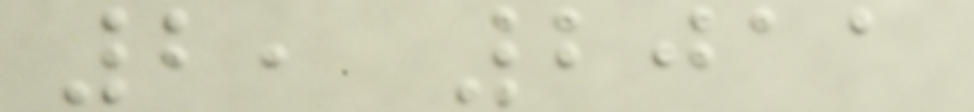2, 2011
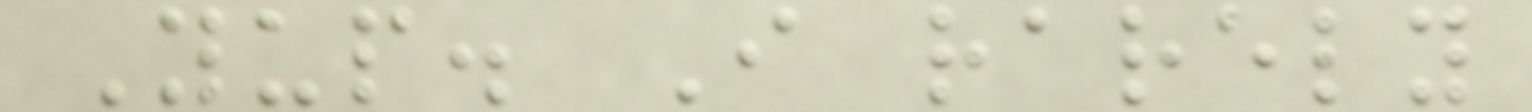Yup. I rarely
